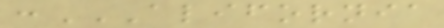:ALIFORNIA
